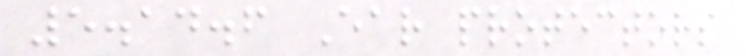5.14.6 Ear protectors
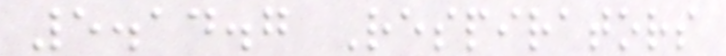5.14.7 Respirators
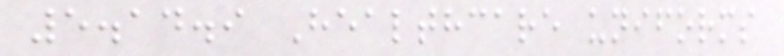5.14.9 Healthcare uniforms
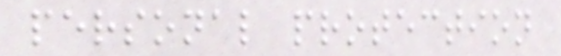personal protection
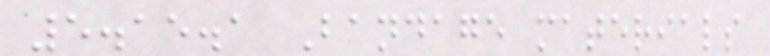5.15.1 Bandage materials
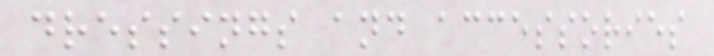dressings and accessories
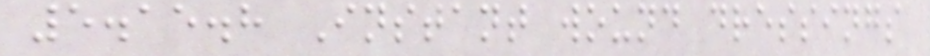5.15.8 Instant wound dressings
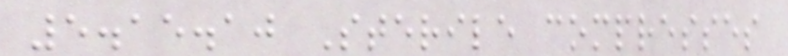5.15.10 Sterile compresses
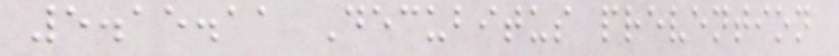5.15.11 Decubitus prevention
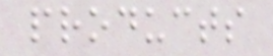products
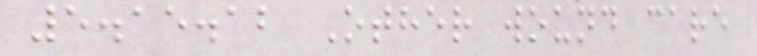5.15.12 Other wound care
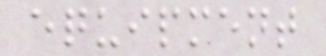equipment
